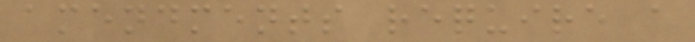amendments require a
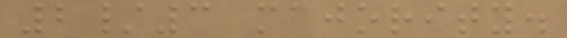2/3 majority.
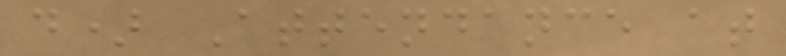d) Attendance at
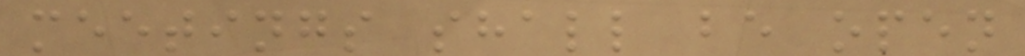meetings shall be open
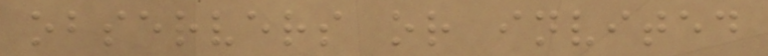observers or invited
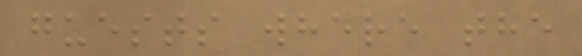guests where the
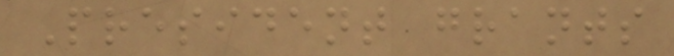President grants
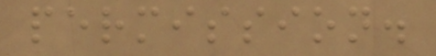permission.
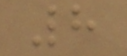8
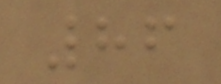86
